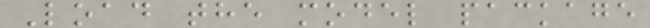Load the model package
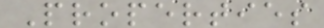Properties
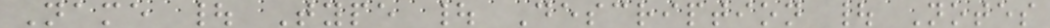Name | Type | Description | Notes
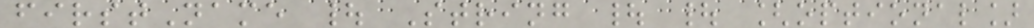firstName | String | | [optional]
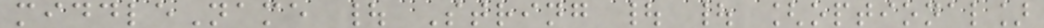middleName | String | | [optional]
